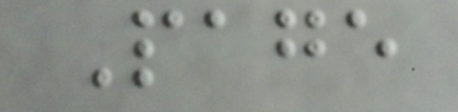Page
